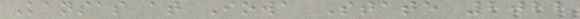Kansas at Iowa State 2022
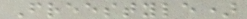Freestyle)
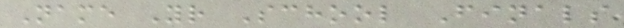Name Yr School Finals
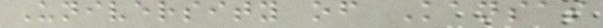University of Kansas
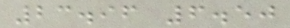23.96 6.50
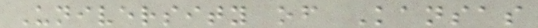University of Kansas
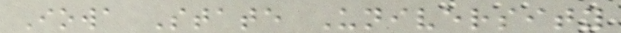Iowa State University
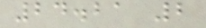24.21 2
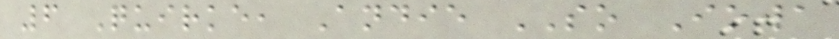6 Quirke, Andie SO Iowa
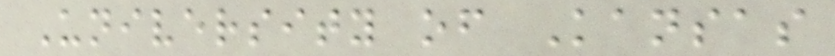University of Kansas
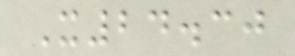X24.30
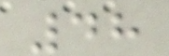48
